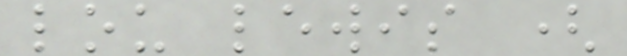lou lewis (
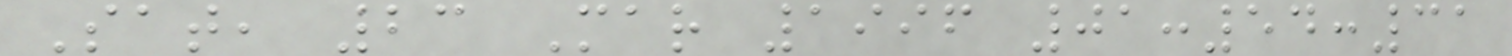Sat, 23 Mar 1996 01:54:31
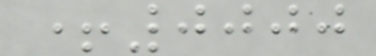+0000
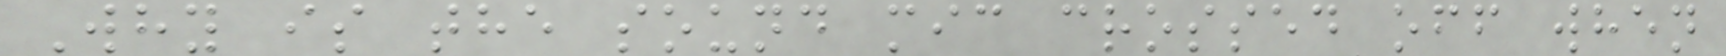Why is the sound mic crossed off when
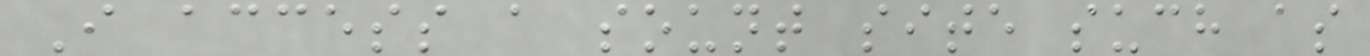I access a sount site such as
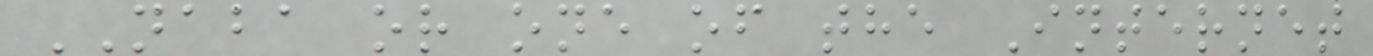NABA or one of the Internet
